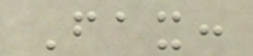Fax:
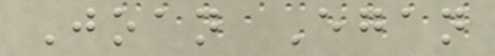Joan Egan
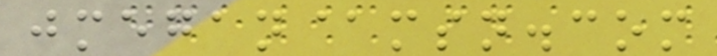jmegan@msn.com
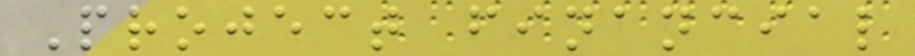Project financial
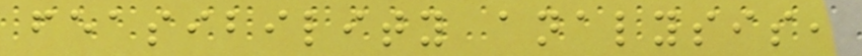feasibility analysis,
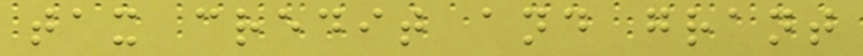tax credit and grant
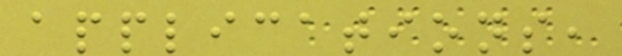applications,
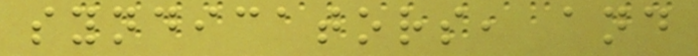syndicators, and
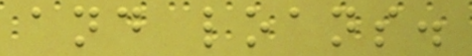and loans.
